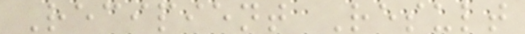Recipient Result
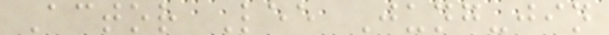Actor Lee Jung-jin
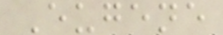Eugene
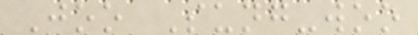Joo Sung-woo
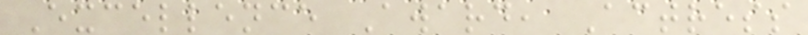Excellence Award, Actress
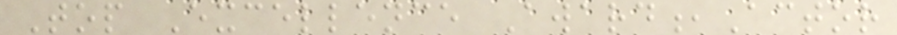Top Excellence Award,Actor
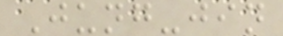Jung-jin
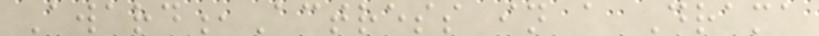Award,Actress in a Drama
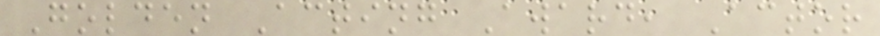Golden Acting Award, Actor
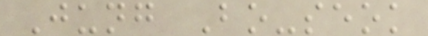Jung Bo-seok
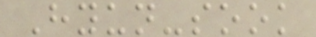Hyun-sook
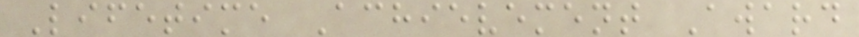Lifetime Achievement Award
